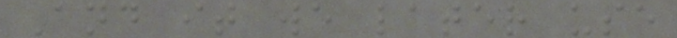And it we later use
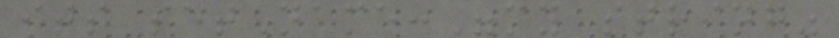its setName:"my string"
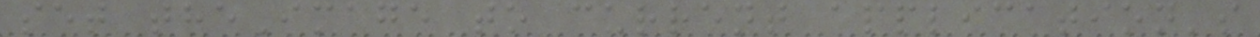set theImage to current application's
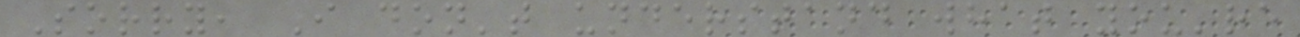Sorry, I don't understand what you're
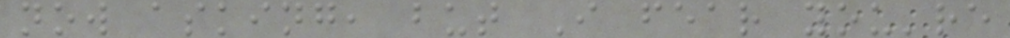now asking, but I fear you're
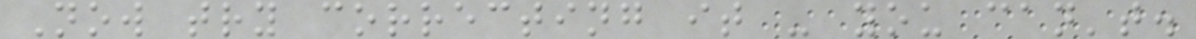Now try correcting it - you can't.
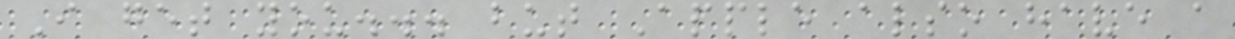I get you... but Apple also have a
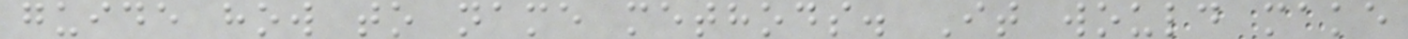guide how to name methods. It would make
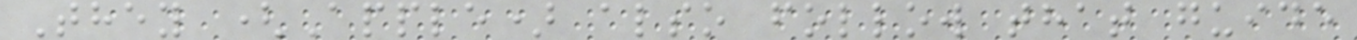They (Apple) also follow that guide
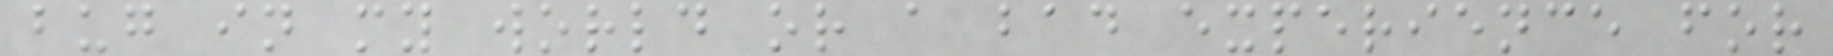bug in my world or a bad experience for
